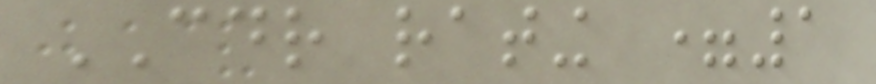CDR rating =1
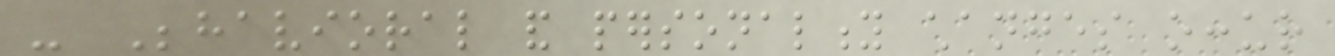- Behavioral and personality changes occur
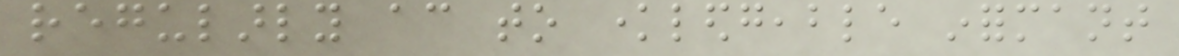regularly according to knowledgeable informant
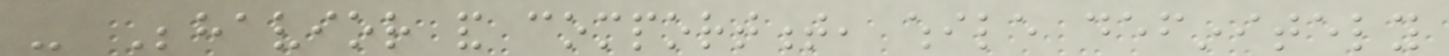- Behavior and comportment, while definitely
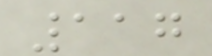117
